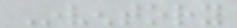Inventory
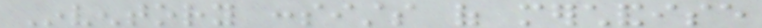Inventory consists of merchandise
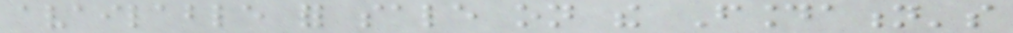available for sale on the Foundation's
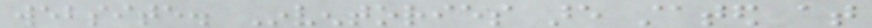website. Inventories are stated at
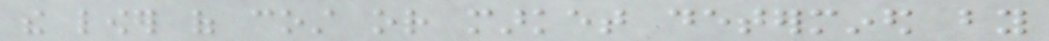the lower of cost or market determined by
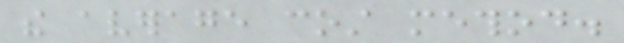the average cost method.
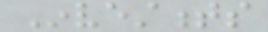Investments
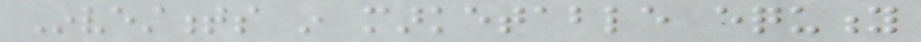Investments in marketable equity
